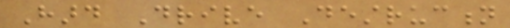Hard Drive Destruction
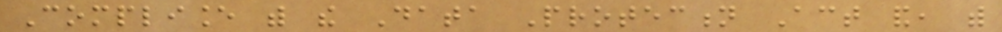Compliance with the Data Protection Act and, with
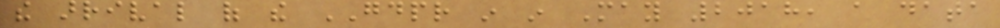the arrival of the GDPR in in May 2018, a data
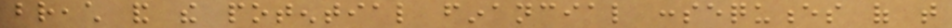breach and the potential financial consequences of that
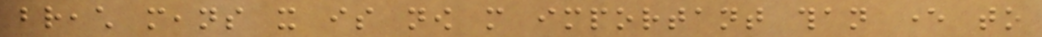breach means it is now more important than ever to
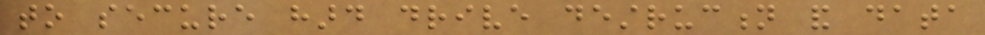to secure hard drive destruction and data
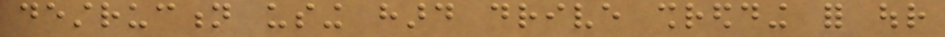destruction using hard drive shredding for our
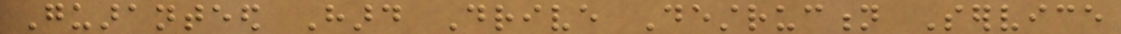Guaranteed Hard Drive Destruction Service
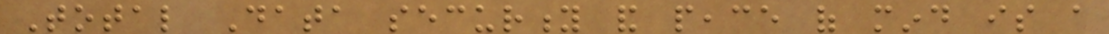Total Data security and peace of mind is a
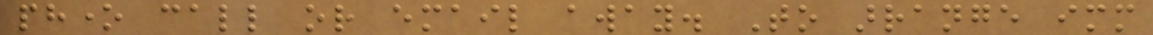phone call or email away. To arrange immediate
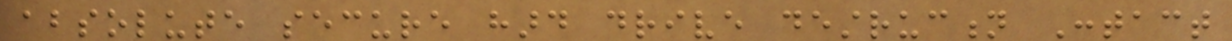absolute secure hard drive destruction Contact
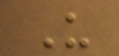Us
